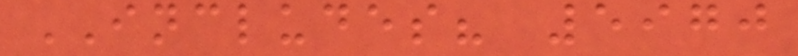INCLUDES? 5970
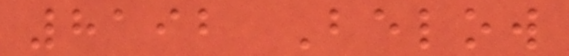8192 Below
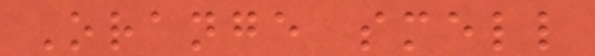Orange smell
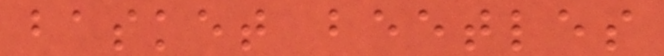basket beetles
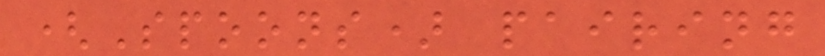(Spoons) pairing
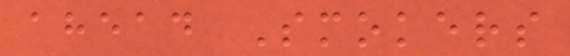ahead Smokers
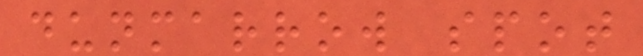dunmarrow spot
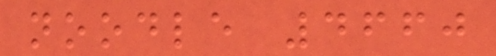noodle 4660
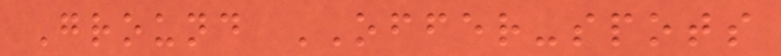Ground OFFER-spots
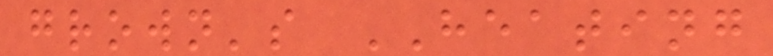grown's HEATING
